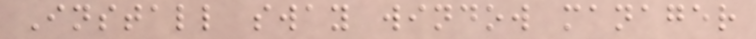Install sway window manager
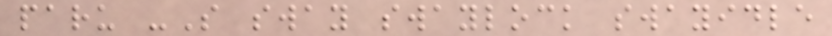paru -S sway swaylock swayidle
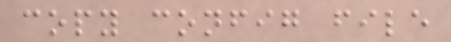copy config file
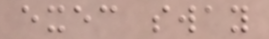exec sway
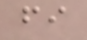fi
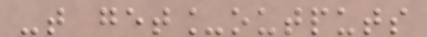-t get_outputs
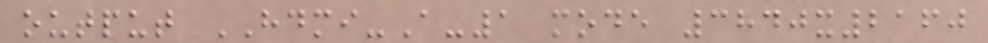output HDMI-A-1 mode 3840x2160
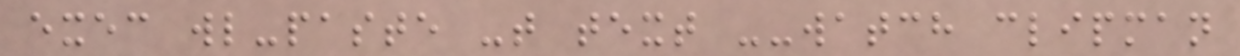exec wl-paste -t text --watch clipman
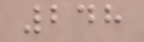248
